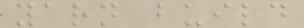yarn build
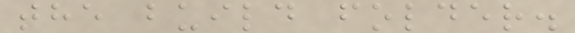the build folder.
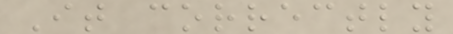It correctly
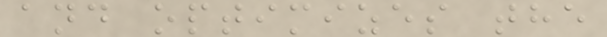and optimizes the
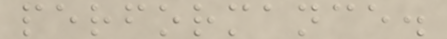performance.
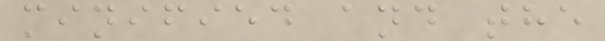minified and the
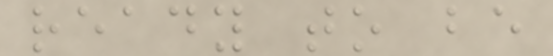ready to be
